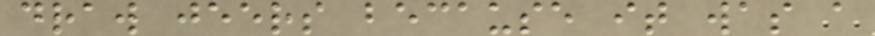draw jeers because it was a
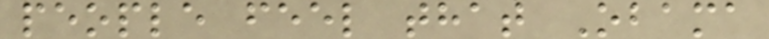people feel that Obama
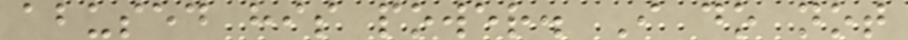abused his power. I do not
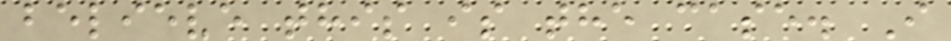believe this is the case. I
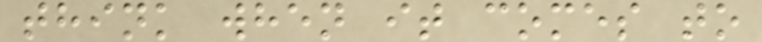think when it comes to
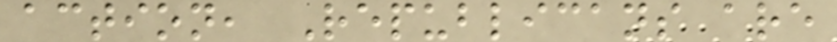action, Republicans are
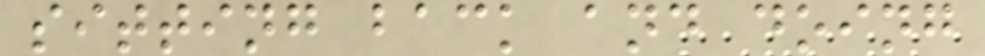sitting back and doing
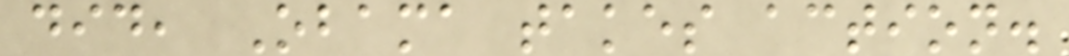did, Obama takes action.
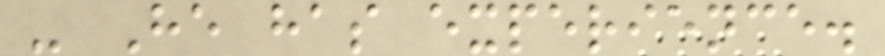- He has experience.
